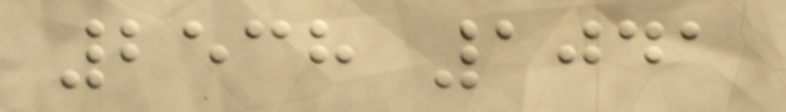2538 1041
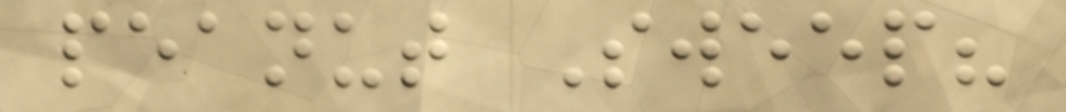peanut Sweep?
